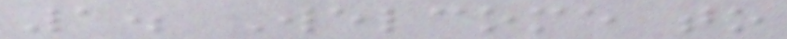1. Welcome to
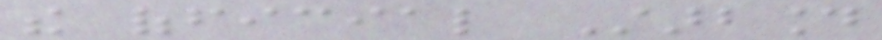the official Starbound
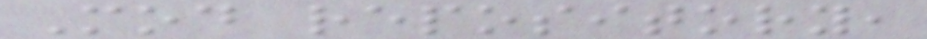Mod repository,
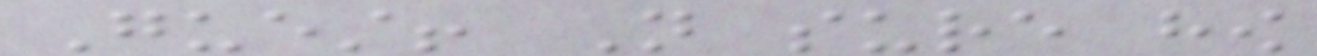Guest! Not sure how
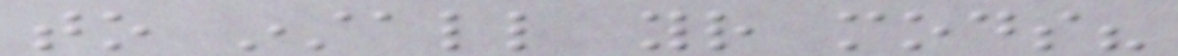to install your mods?
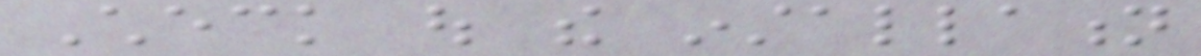Check out the installation
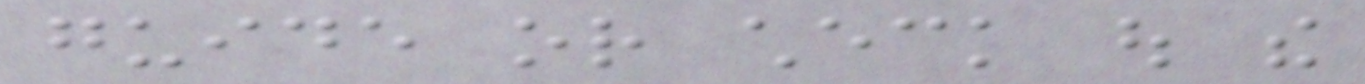guide or check out the
